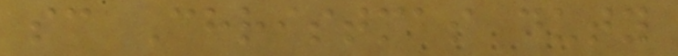sc Christmas duty
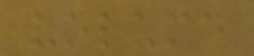volume
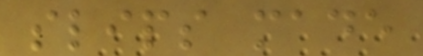slips made
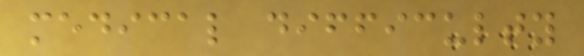medical difficulty
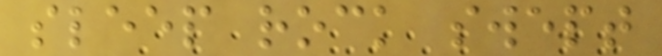sleep rock swept
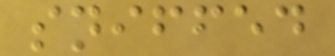sniffed
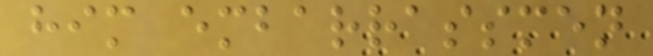him embarrassmen
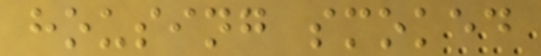housing smoked
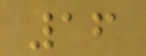16
